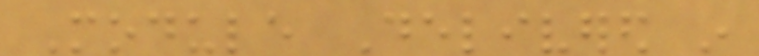Module Delivered in
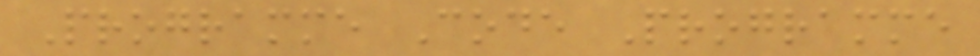Programme Code Programme
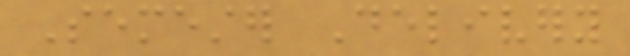Semester Delivery
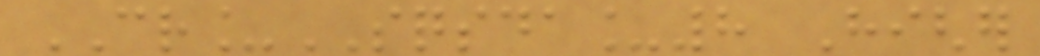CR_SQSDA_8 Higher
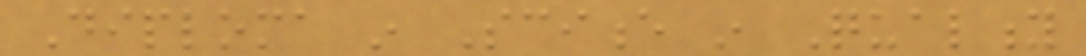Diploma in Science in Quality
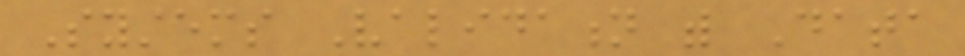Systems Validation with Data
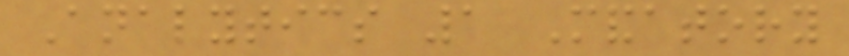Analytics 1 Mandatory
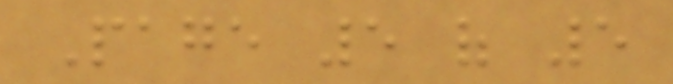Page 5 of 5
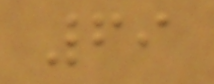69
